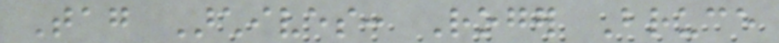Tag Archives: Roger Bruce
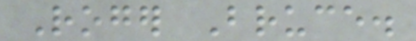Roger Bruce.
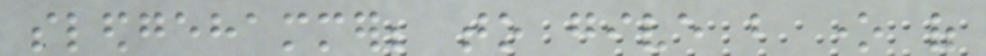sledgehammer; to give but one of
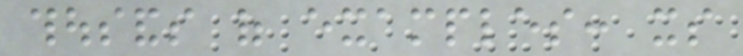thousands of examples: its
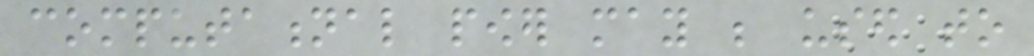computational power may be used to
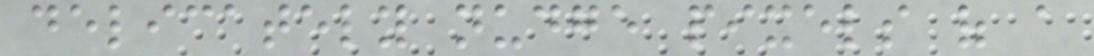delicately nudge pixels of a
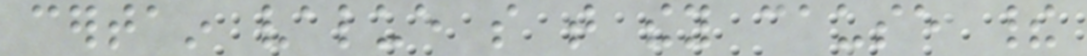certain value so that they cause their
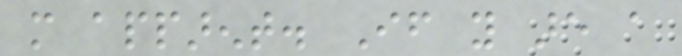more apparent. If you are a
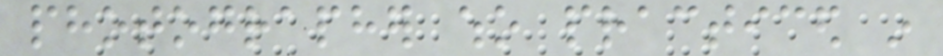photographer who practiced in
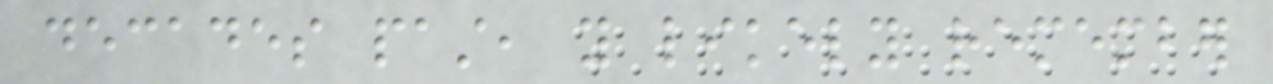decades past, you likely remember
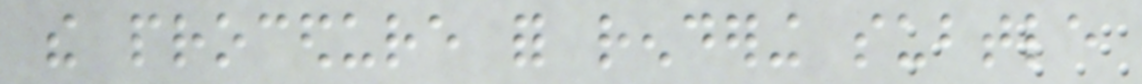the procedure for rendering subtle
